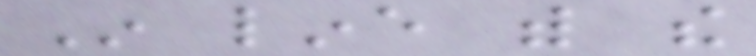In line with the
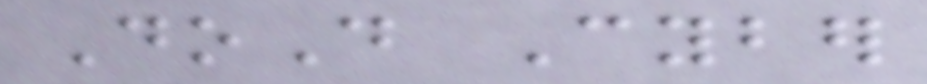DoD Cyber
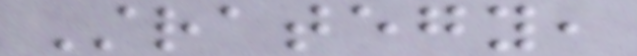Strategy,
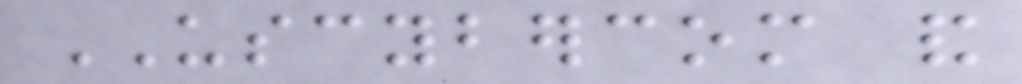USCYBERCOM and
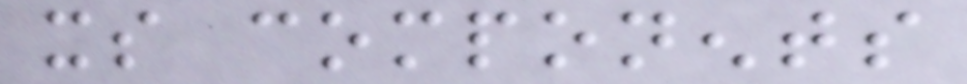its components
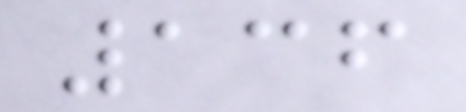136
